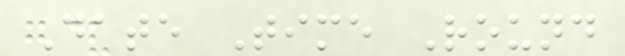Date Time Round
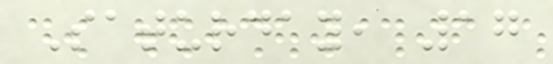Saturday, 17
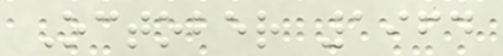October 1964
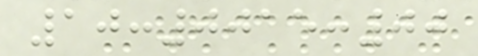10:0015:00
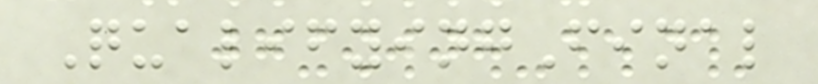QualifyingFinal
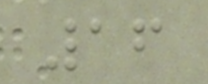16
